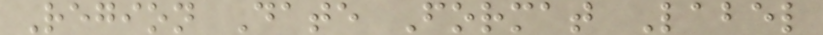Region Date Format Label
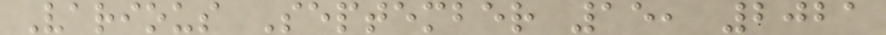Various September 15, 2021
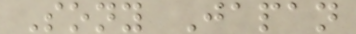Sony Japan
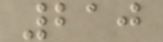210
